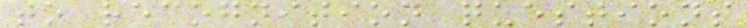to recognition questions
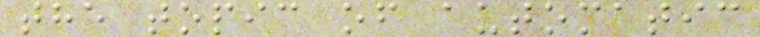the topic of automatic
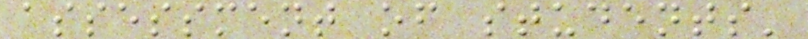assessment of students'
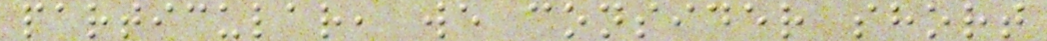particular, we consider short
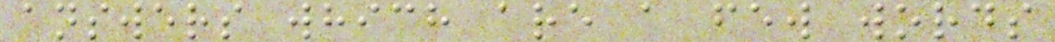answers which are a few words
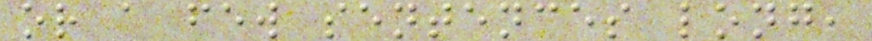or a few sentences long,
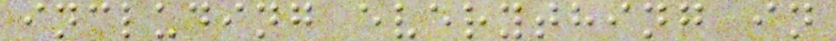including everything in
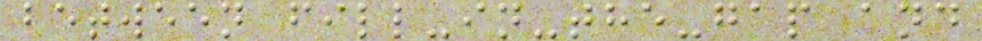between fill-in-the-gap and
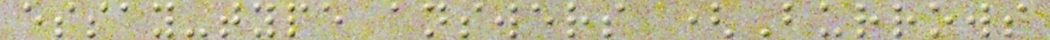essay-type answers (Burrows
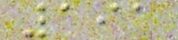191
